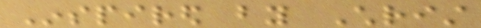Inspired by Christ
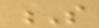S
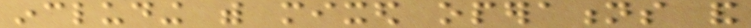including with mixed operations and
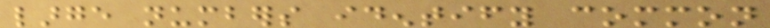large numbers identify common
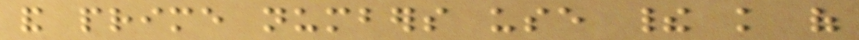and prime numbers use their knowledge of
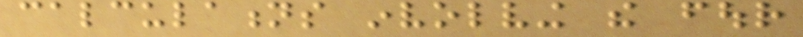calculations involving the four
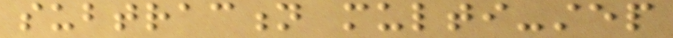subtraction multi-step
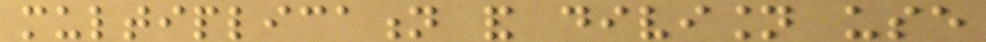multiplication and division use
